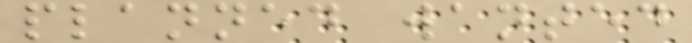planned wanted
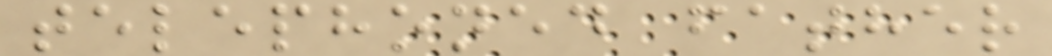telephoned father
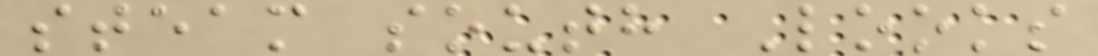steam south Looks
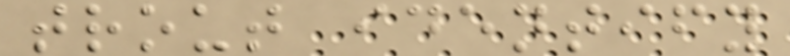trout identify
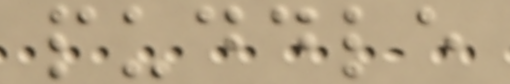puddle
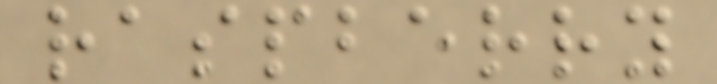raspberry
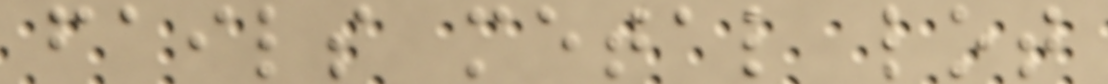fails metal lot
